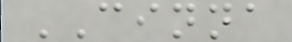CINNA
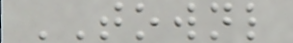TOWNL
